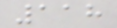118
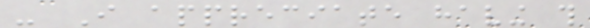- I appreciate having this
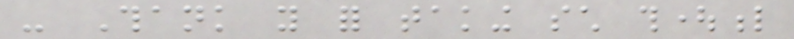- Thank you for taking such thoughtful
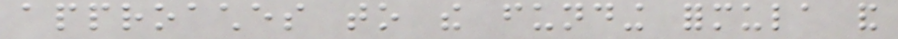approaches to the funding formula and
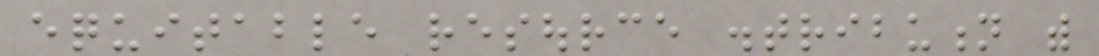equitable resource distribution with
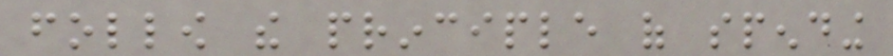follow the principle of spending
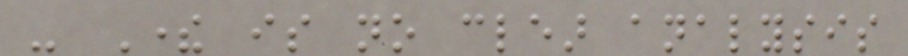- There is no clear analysis
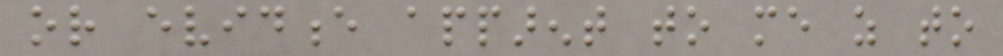or evidence apparent to me as to
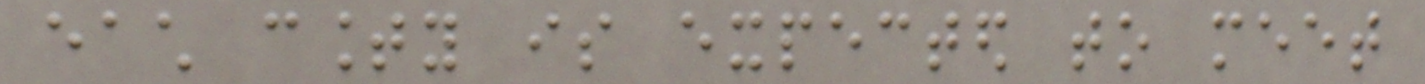each county is expected to meet
